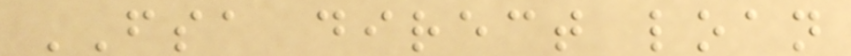FSA direct loan
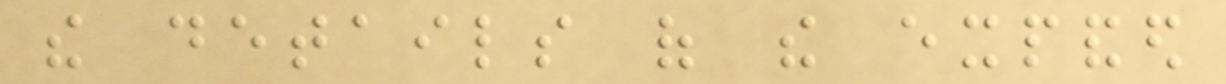the details of the expanded
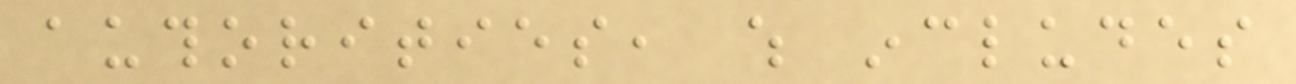authorities, which includes
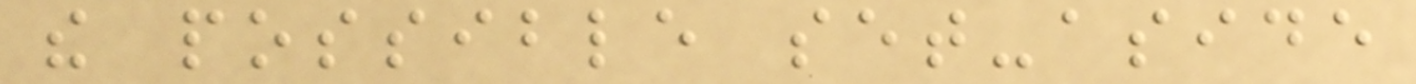the possible set-aside
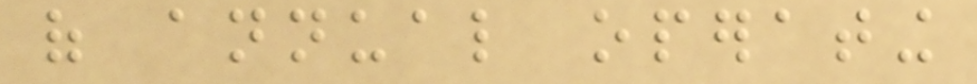of annual operating
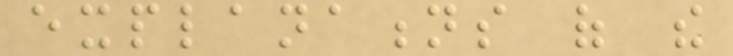explanations of the
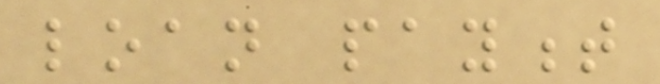loan payment
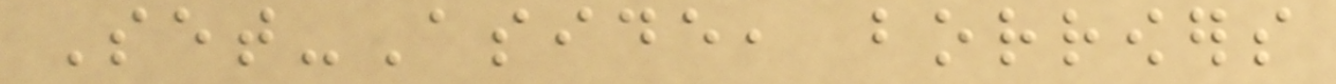Set-Aside, borrowers
